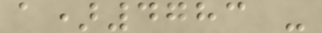a)4783 -
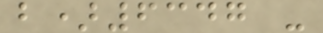b)6347 -
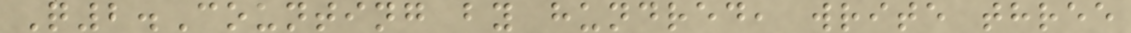Q2.Counting by hundred, write three
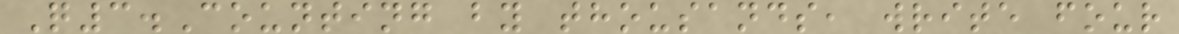Q3.Counting by thousands, write four
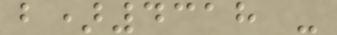b)4318 -
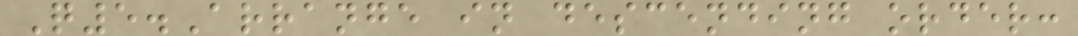Q5.Arrange in descending order:
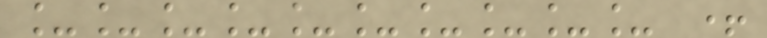__________ +
